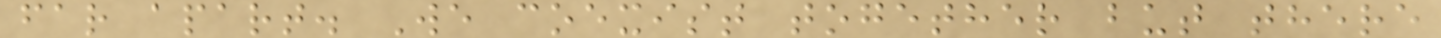far apart. We coexist together but there
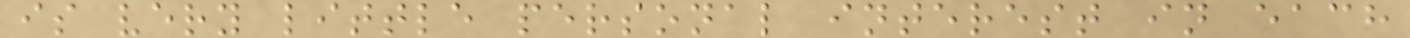is very little personal interest in each
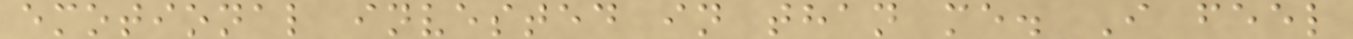emotional invested in than me. I feel
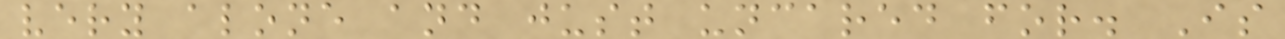very alone and just uncared for. Is
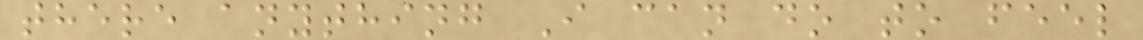there anything I can do to feel
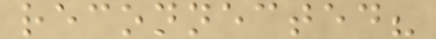reconnected?
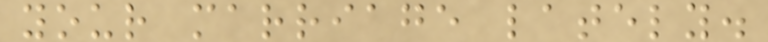your marriage lately.
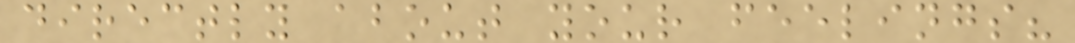directly about your feelings?
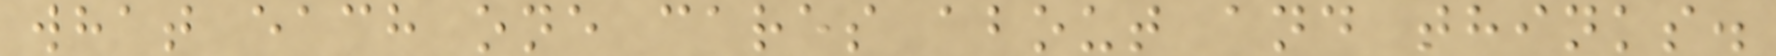what each one cares about and thinks.
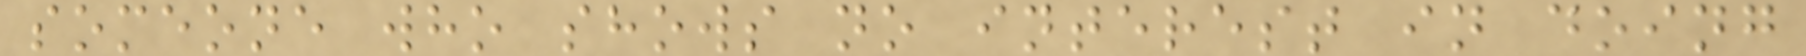someone who shows no interest in doing
